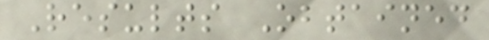Results Obtained
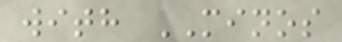with MINOS
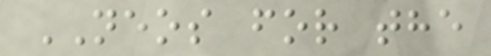NEOS for the
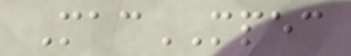MacMPEC
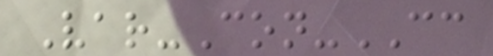Var-Con-CC
